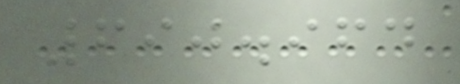690.964
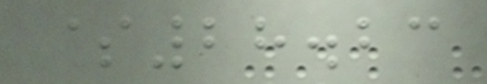$28.23
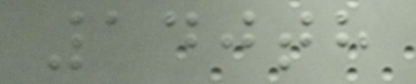140th
